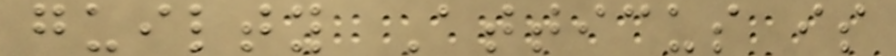guilty Atticus is
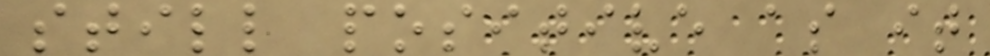still positive as it
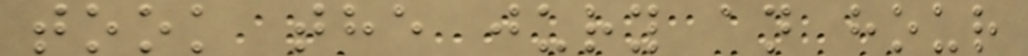took the jury an hour
